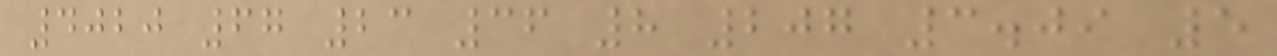4020 67 23 36 8 207 3.09 5
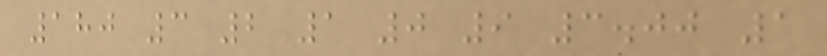180 3 2 1 0 9 3.00 1
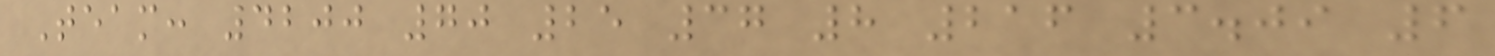Team: 4200 70 25 37 8 216 3.09 6
